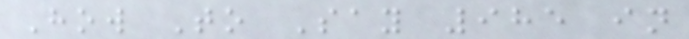How To Say 985 in
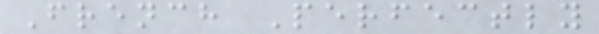French Perfectly
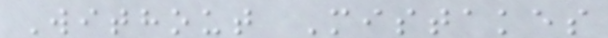Without Mistakes
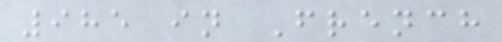985 in French
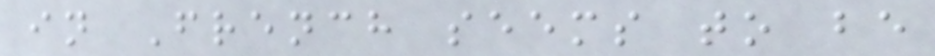in French seems to be
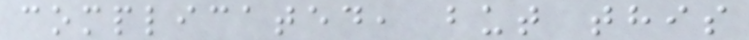complicated, but this
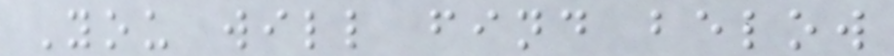You will find below
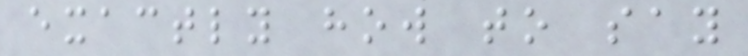exactly how to say
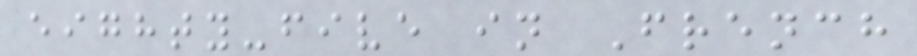eighty-five in French
